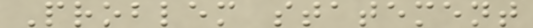Problem statement
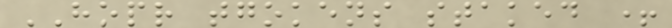HOPR tgokens staked +
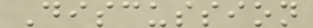Discussion
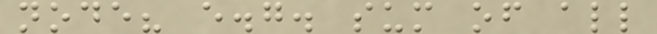node? e.g. sum of all
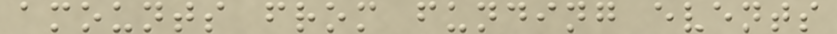amounts from funding events
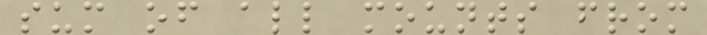sum of all mounts from
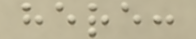here:
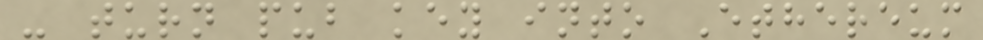- turn pub key into Ethereum
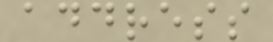address
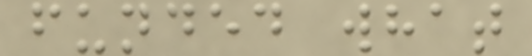funded what
